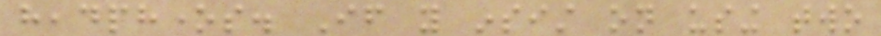headphones. If you insist on using two
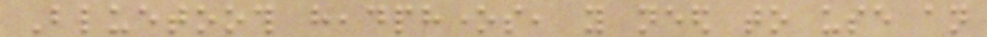Bluetooth headphones, you need to use an
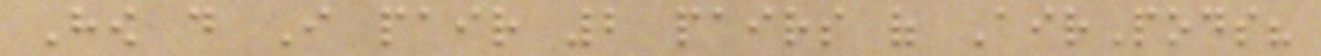How do I pair 2 pairs of AirPods?
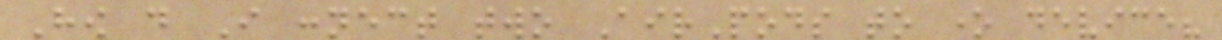How do I connect two AirPods to one device?
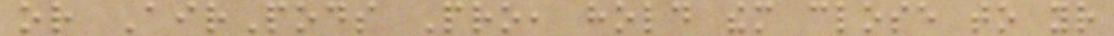or AirPods Pro, hold them close to your
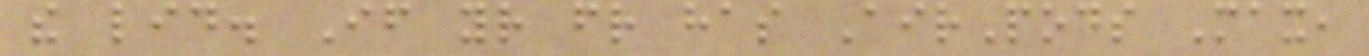the lid. If your friend has AirPods Max,
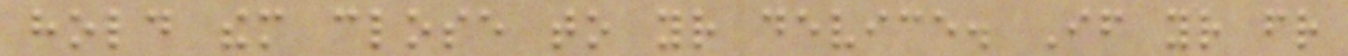hold them close to your device. If your friend
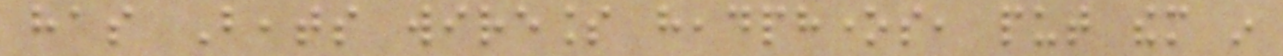has Beats wireless headphones, put them in
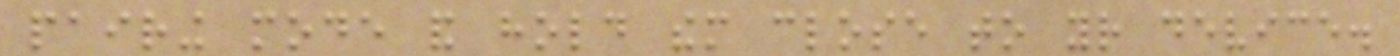pairing mode and hold them close to your device.
